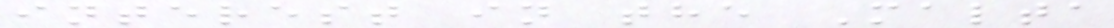interest in the Malta
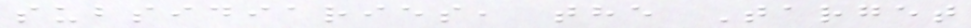subsidiaries, the Target
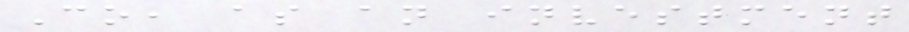Co, as an investment
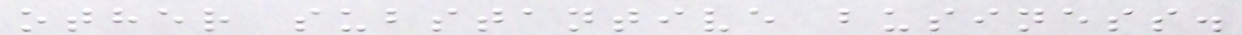other substantive business.
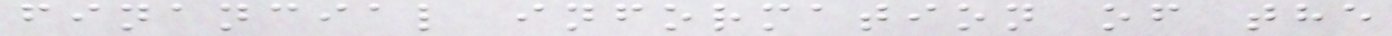financial information of the
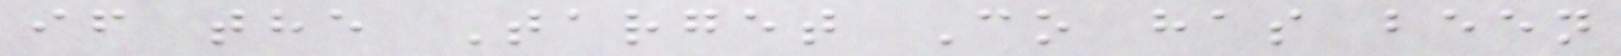if the Target Co has been
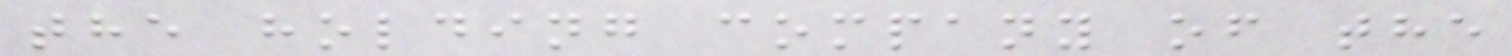the holding company of the
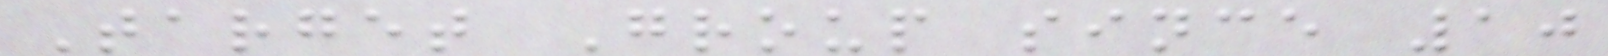Target Group since 10
